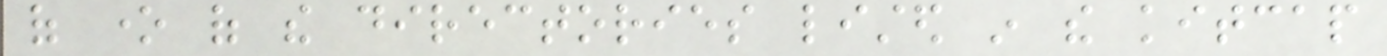of one of the directories listed in the kitcap
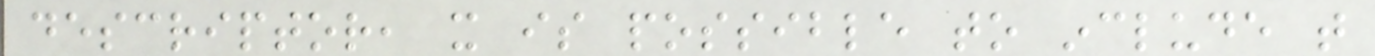descriptor, it is possible to include that
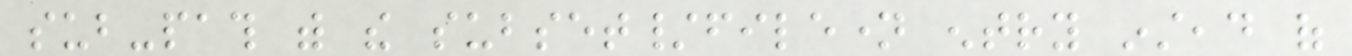sub-path with the subset/filename entry instead of
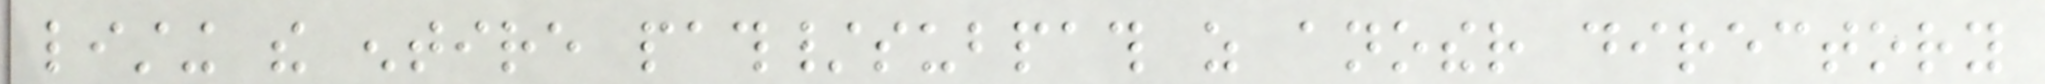listing the entire path/subpath as another directory
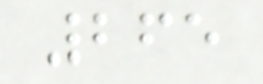265
